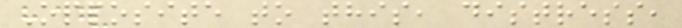Opposite to this, distress,
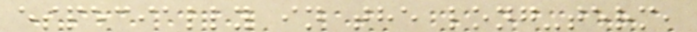especially in the long-term,
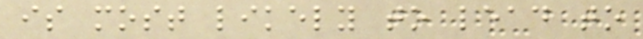is most likely to lead to
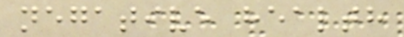negative health
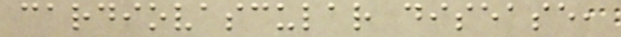cardiovascular disease,
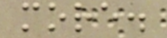more.
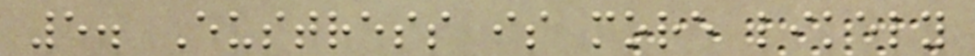5. Eustress is more likely
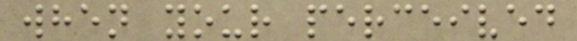when your perceived
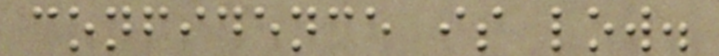confidence is low.
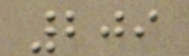209
